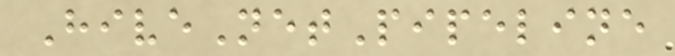HiveNetPipeline
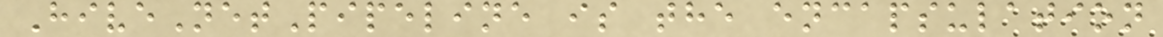HiveNetPipeline is the encapsulation
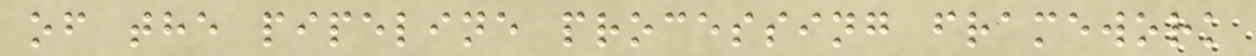of the pipeline processing framework
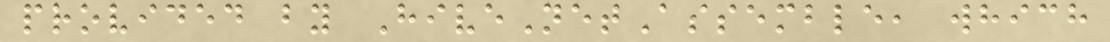provided by HiveNetAssemble, which
